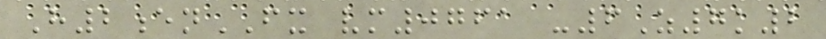H2enFX vm0761 -6Z7k2
